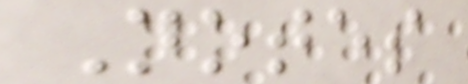Notes
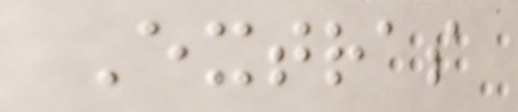Extras
